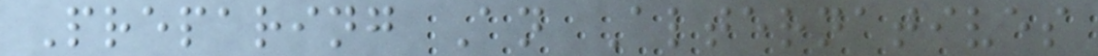Preparing An Alternatives
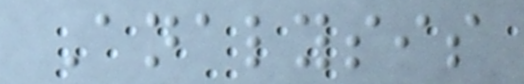Analysis
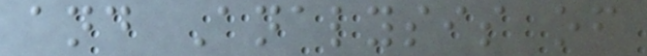and Analysis of
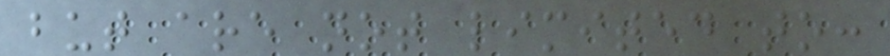but are not limited to:
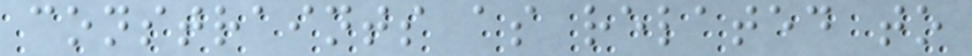constraints as related to
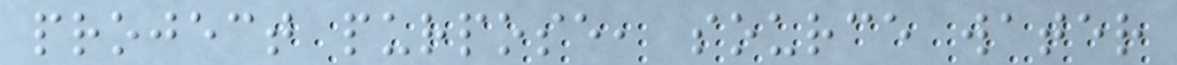project purpose, source water
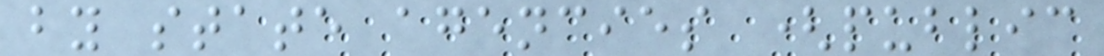by state agencies (public
